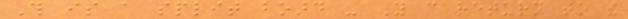This is a split board - You can return to the
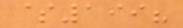$199?
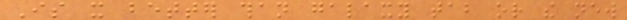Is it better than galaxy tab or the new
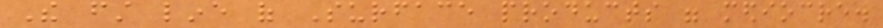The first line of Surface products were mediocre.
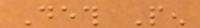Deth Pen
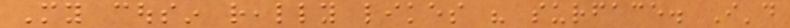My cousin really likes his surface. I'd
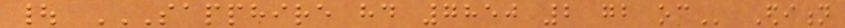| SAPPHIRE HD 7850 2 GB OC Edition
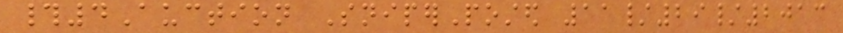#4Auction SniperPosted 11/29/2013
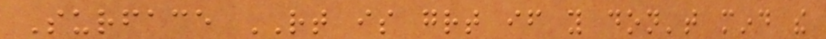Surface RT is great if you don't mind the
